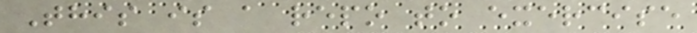This is a repo to exercise
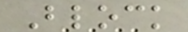Block
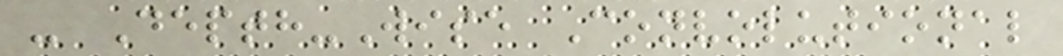- Depth-Wise Convolutional
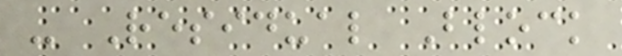- Residual Block
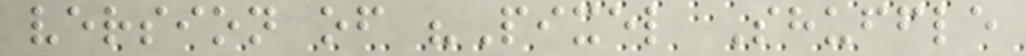version of "Pixel Shuffle
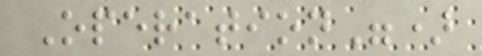Operation")
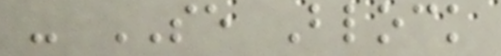- SE Block
